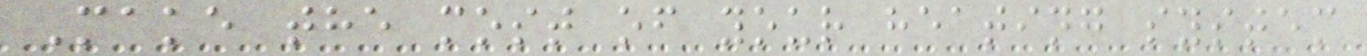Make the most of your heating system
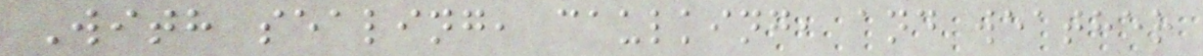With sealing, caulking, and weather
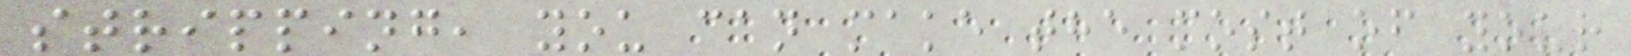stripping, you can make the most of your
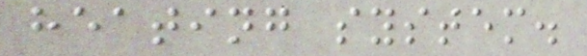heating system.
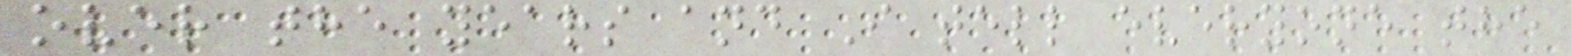over the years and I tell everyone the
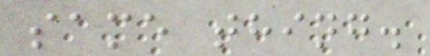same thing.
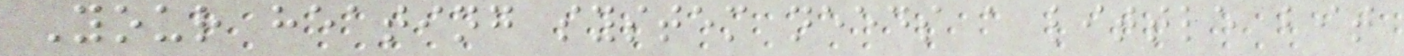Your heating system needs a little bit
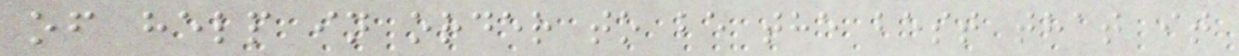of help in order to be the best that it
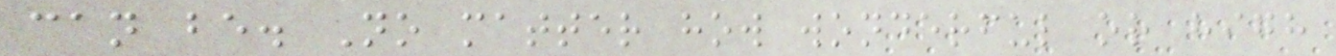can be. No matter how wonderful or high
